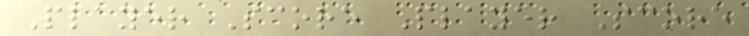Player Score Player Score
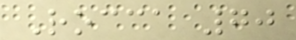Rocca 70
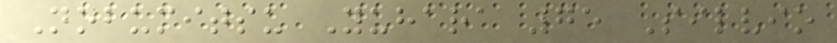Nobumitsu Yuhara 75 Silvio
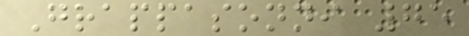Grappasonni 75
